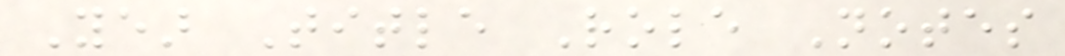Year Title Role Notes
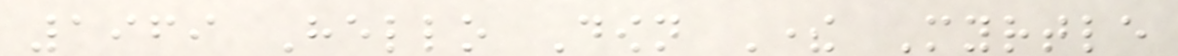1969 Hello Down There Myrtle
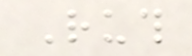Ruth
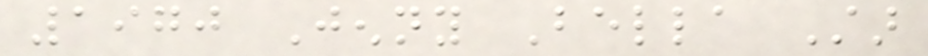1970 Jenny Bella Star
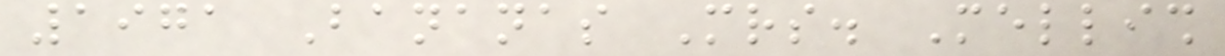1971 Bananas Mrs. Mellish
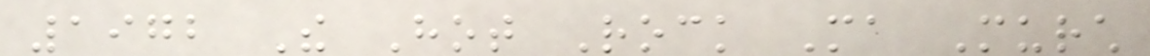1972 The Hot Rock Ma Murch
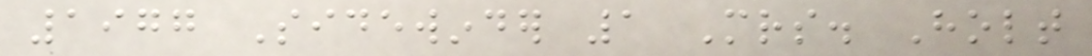1977 Sidewinder 1 Mrs. Holt
